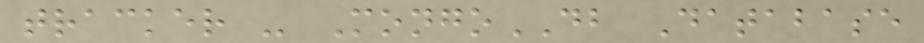tracker - MongoDB Database
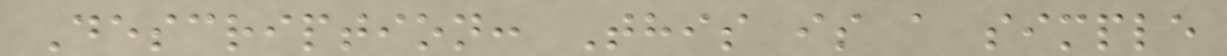Description: This is a simple
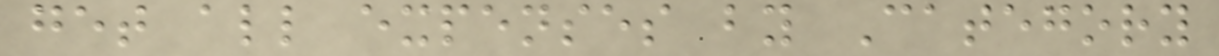get all expenses by Category
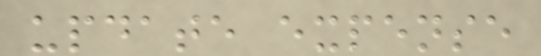update expense
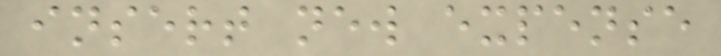insert new expense
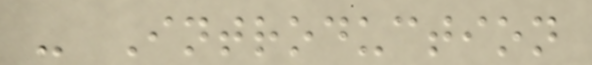- Introduction
